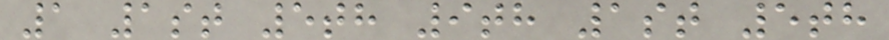1 1st 5th 9th 1st 5th
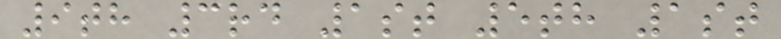9th 3rd 1st 5th 1st
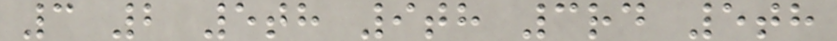3 2 5th 9th 3rd 5th
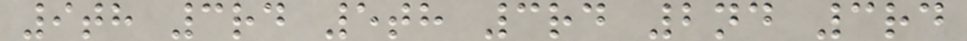9th 3rd 5th 3rd 2nd 3rd
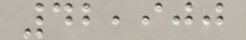42,900
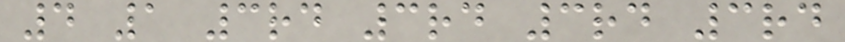4 1 3rd 3rd 3rd 3rd
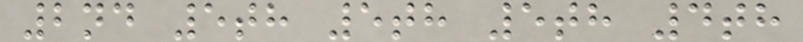2nd 5th 5th 5th 4th
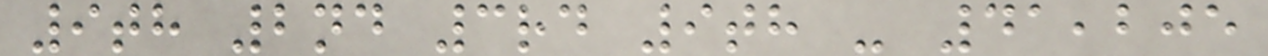9th 2nd 3rd 9th - 41,205
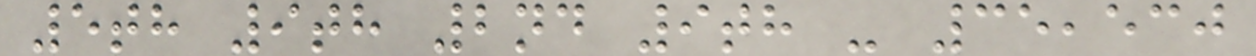5th 9th 2nd 9th - 35,530
